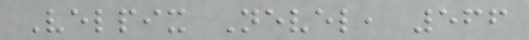Velpix Nevel, 566
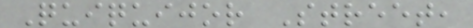Quiquijor Street,
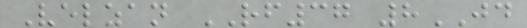Velzan RF37 8JD
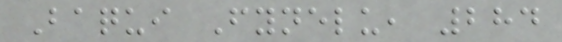Baqui Fynelu, 284
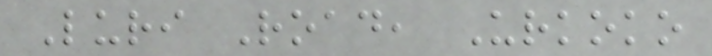Luri Road, Urkoko
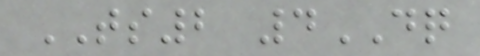TS2 4DQ
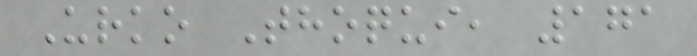Urko Thoqui, 171
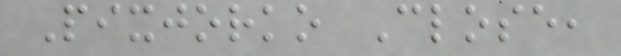Pixjorko Close,
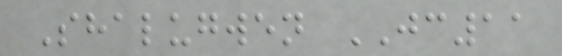Shalugwen JC11
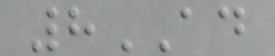8AD
